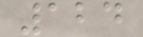124
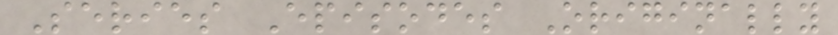Series Episodes Originally
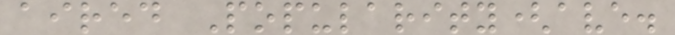aired Popularity(ave.
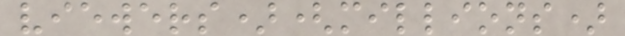viewers)(millions)
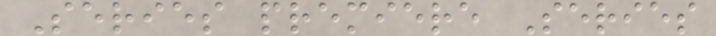Series premiere Series
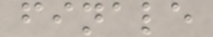finale
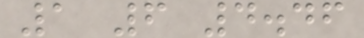1 6 4.46
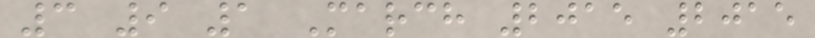3 9 1 March 2015 2015
